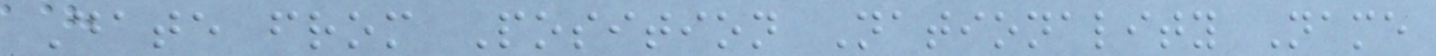Date from Position Nationality Name
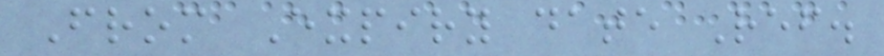From Expiry date Ref.
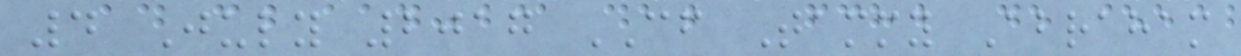4 July 2017 CF Tammy Abraham
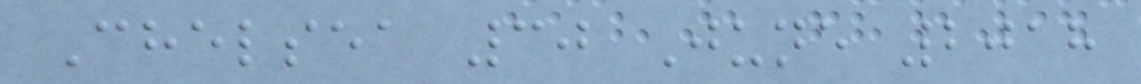Chelsea 30 June 2018
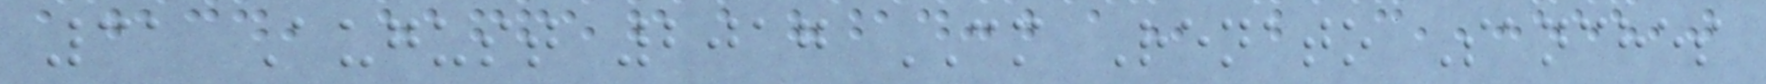31 August 2017 CM Renato Sanches
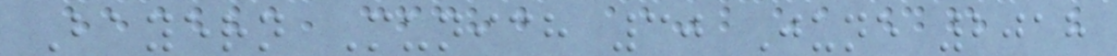Bayern Munich 30 June 2018
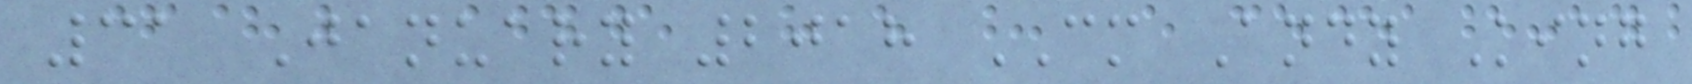31 January 2018 CM Andy King
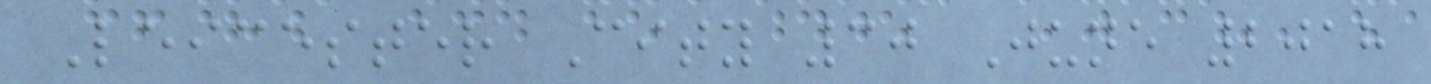Leicester City 30 June 2018
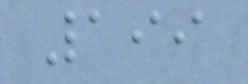199
